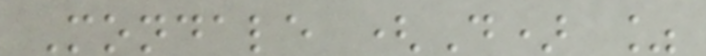Mondale (D) %
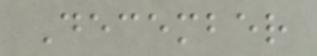December
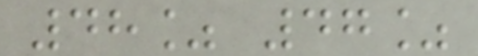48% 47%
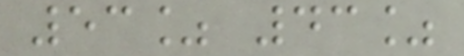53% 43%
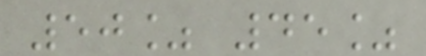50% 45%
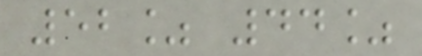52% 44%
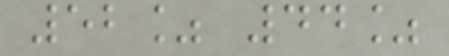52% 44%
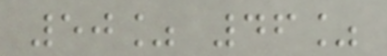50% 46%
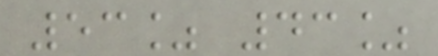53% 43%
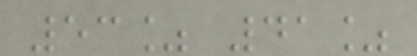53% 41%
